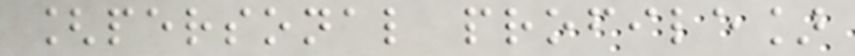[personal profile]
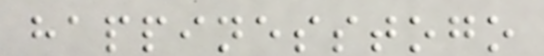happinesstogo
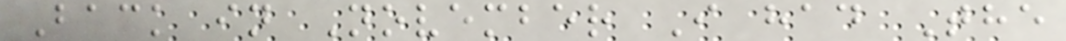Back in November I had The
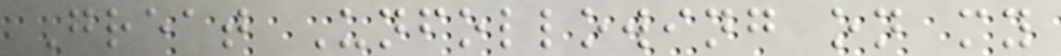Great Unfollowing on my
